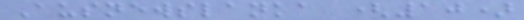Ausnewslanka (10)
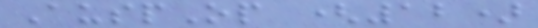AuspOp (12)
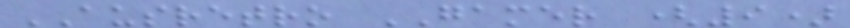AUSRETRO GAMER (9)
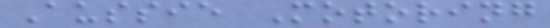Aussie Motoring
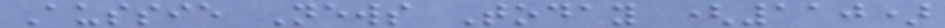Aussie News Today (110)
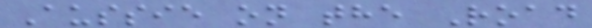Aussie on the Road
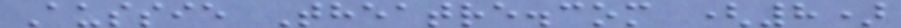Aussie Theatre.com (8)
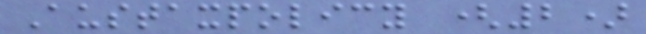Austaxpolicy (2)
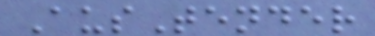AusTender
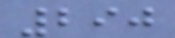290
